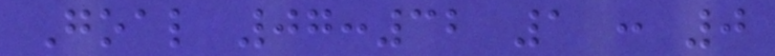Goal 07:32 1 : 0
